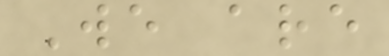We are
